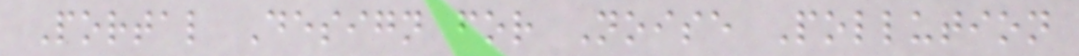Portal Design for Noise Pollution
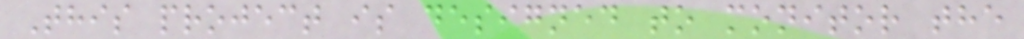This project is designed to monitor the
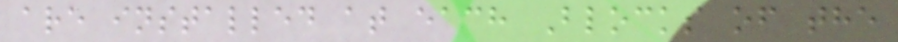are installed at each Blocks of the
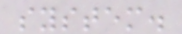system.
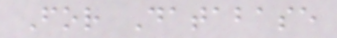For Database
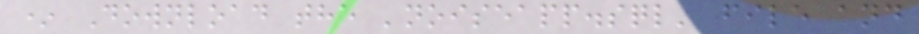* Download the 'noiseapp.sql' file and
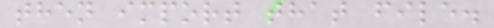then import that file.
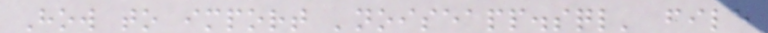How to import 'noiseapp.sql' file
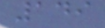149
